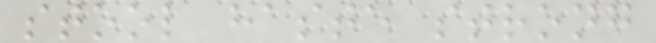stool haste strong
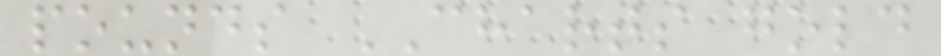pounds CHARTS gold
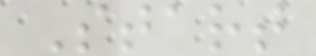Start
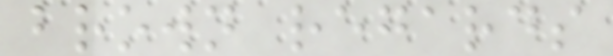brown regards
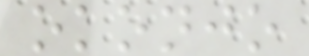okonjo
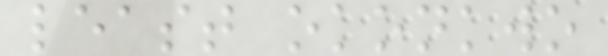least okonkwo
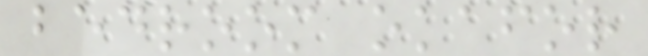bedroom okafor
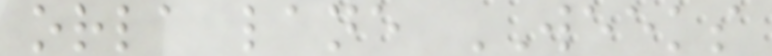orla lane WEEKS
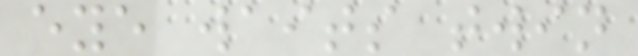eye waits twin
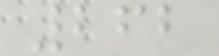262
